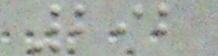292
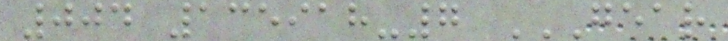004 135918-7 GEAR
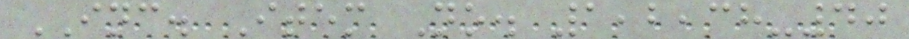INC. Item No. 1,2,38-40
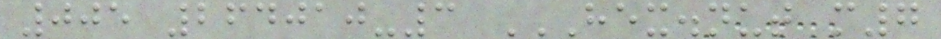005 264010-3 HEX.NUT M7
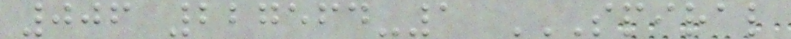006 227564-1 SPIRAL
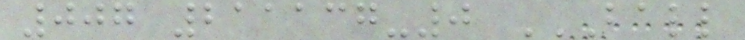007 211137-0 BALL
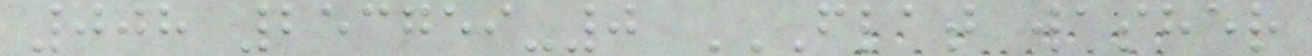008 253759-0 FLAT WASHER
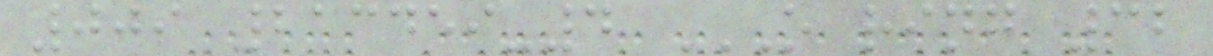009 213459-4 O RING 32
